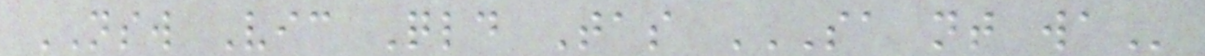NSW Vic Qld Tas SA NT WA
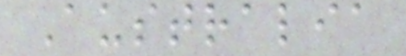Australia
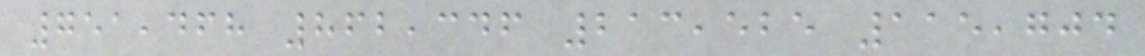751,468 862,346 213,525 115,704
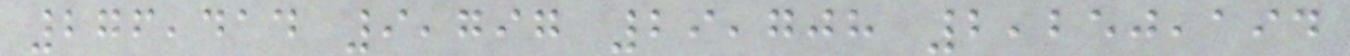276,414 9,797 29,708 2,250,194
